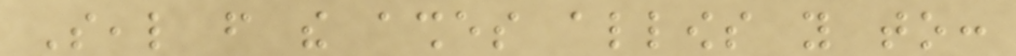Seal from the ashes allows you to:
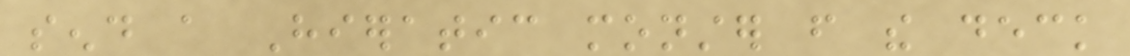send a Hieratic monster from the deck
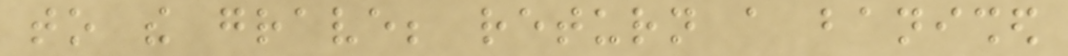to the grave; return a banished
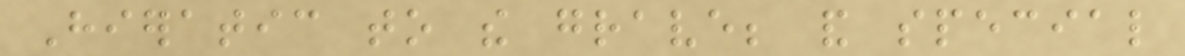Hieratic to the grave; and special
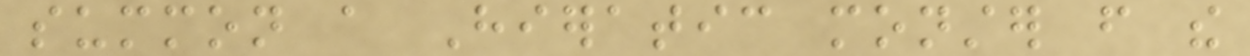summon a Hieratic monster from the
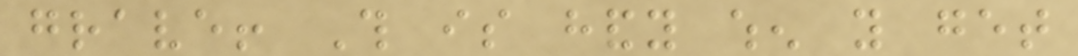grave! This is handy when you get
